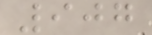907
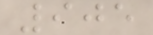905
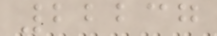22237
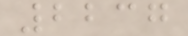2237
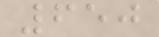650
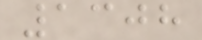1308
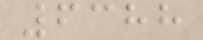6388
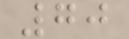70
